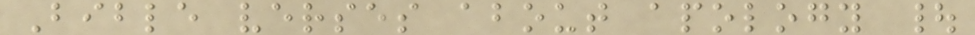Bible verses about apology |
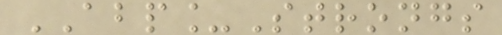ABP_Strongs
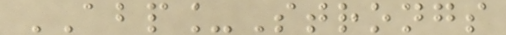ABP_Strongs
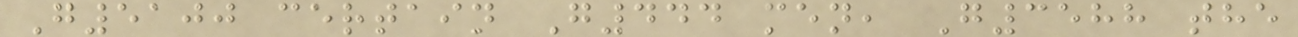G5100 certain G444 men, G3588 the
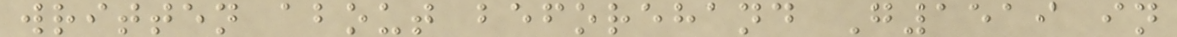written about beforehand G1519 in
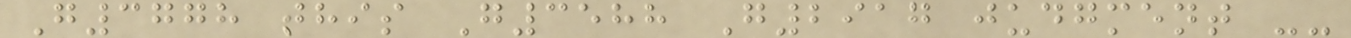G3778 this G3588 G2917 judgment --
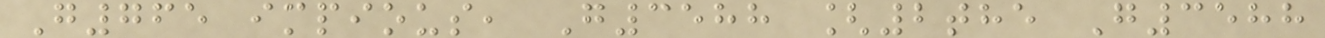G765 impious, G3588 [2the G3588
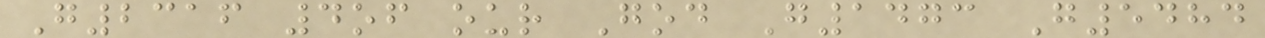G2316 4of our God G1473 G5484
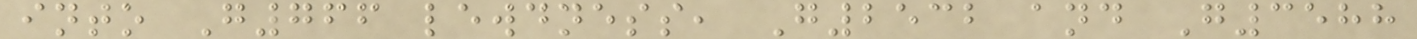into G766 lewdness, G2532 and G3588
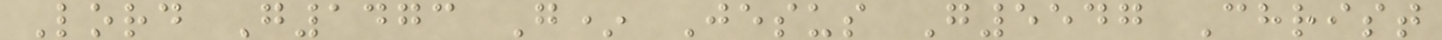Lord G1473 G* Jesus G5547 Christ
